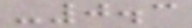-0.3
